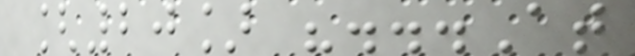[20] "...At
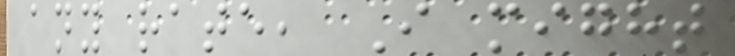any rate, I might
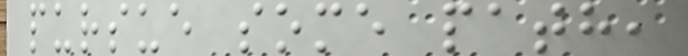pursue some path,
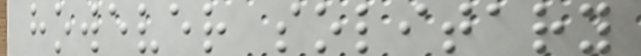however solitary
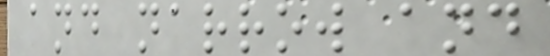and narrow and
